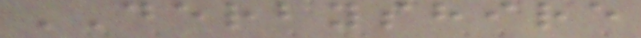DERBYSHIRE
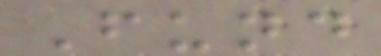Fund
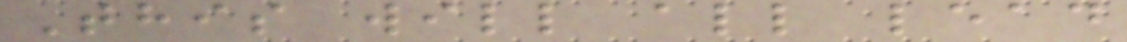This will all lead
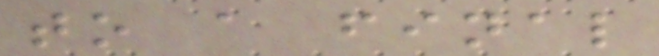to a final
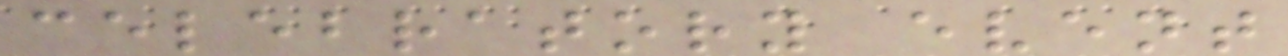celebratory event
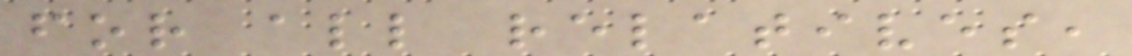for all relatives,
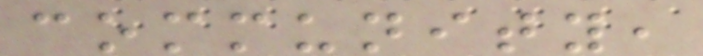community,
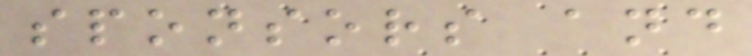sponsors and
